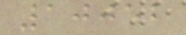10052
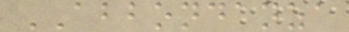ABBONDANZA
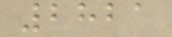2821
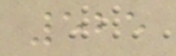525
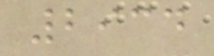2934
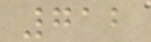712
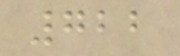722
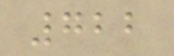722
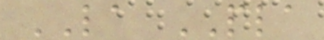LA PLA
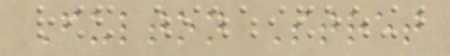Fulton Stret
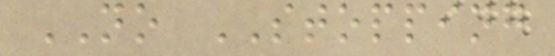NO STOPPING
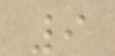9
